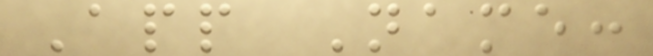App Name:
